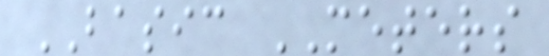BASIC METERS
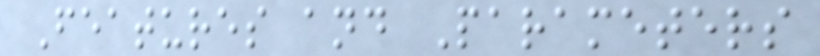Features and Parameters
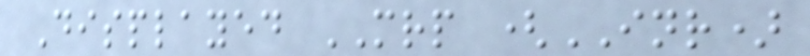Displayed MRP (INR)
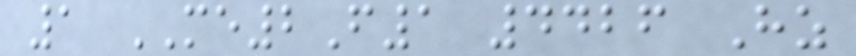1 ME2F1 4426 Hz
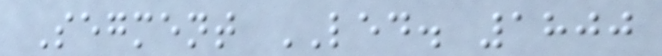Segment LED. 1800
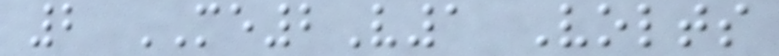2 ME2V1 Volts
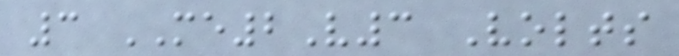3 ME2V3 Volts
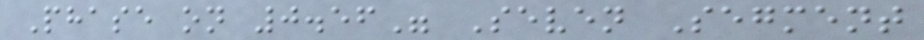Phase on 0.56" Seven Segment
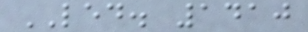LED. 1410
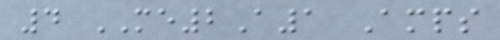4 ME2A1 Amps
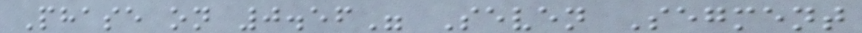Phase on 0.56" Seven Segment
